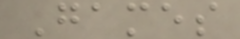Games
